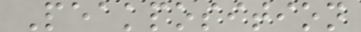Peakposition
